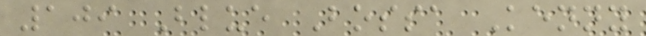109 Blue Bossa Kenny
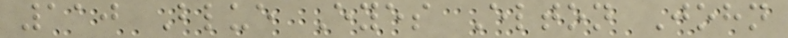110 Blue Eyes Elton John
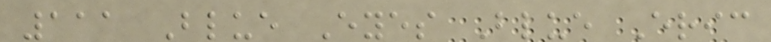111 Blue Eyes Blue Eric
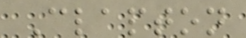Clapton
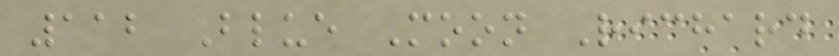112 Blue Moon Richard
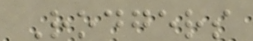Rodgers
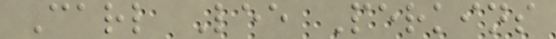Carl Lee Perkins
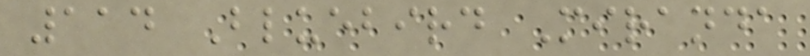114 Bluebird Miranda
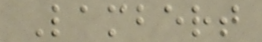Lambert
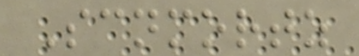Scnmortz
